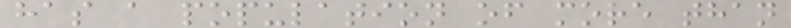has a population of more than
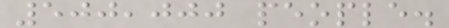500,000 people.
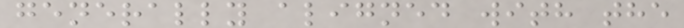generally aligned with the
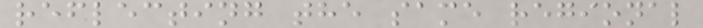reflecting the same regional
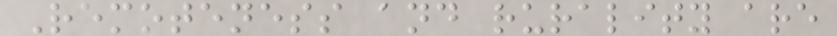Remoteness and rurality are
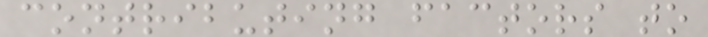contributing factors to
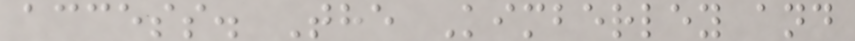access. The Kimberley and
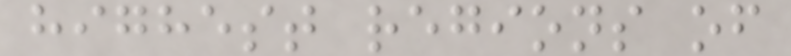highest regions of
